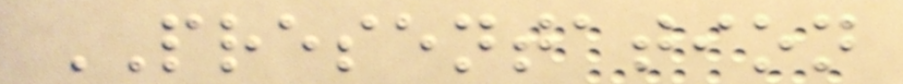PRESENTATION
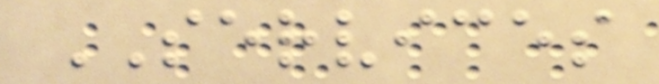SERVICES
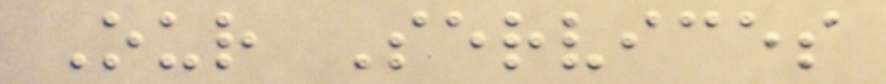Our Services
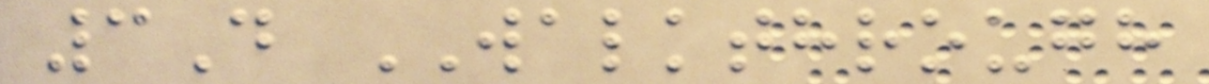3D WALKTHROUGH
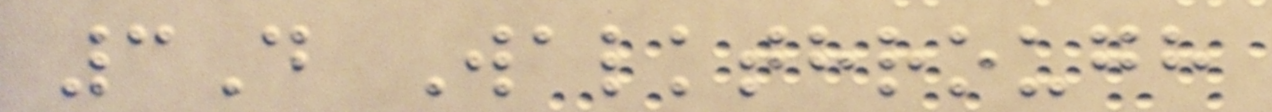3D Walkthrough
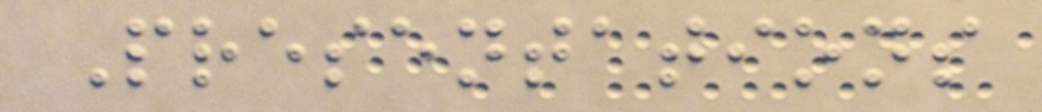Presentations
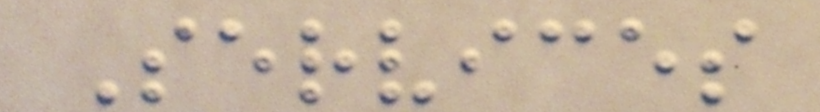Services
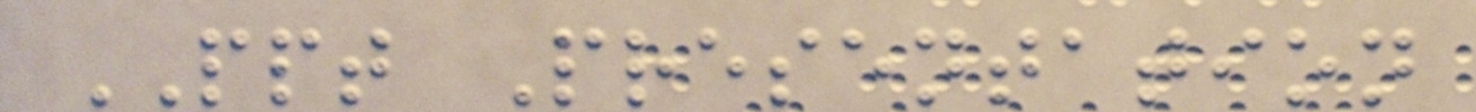PPT Presentation
